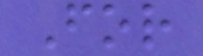For
